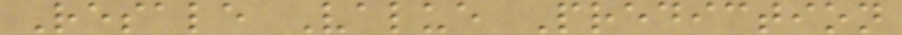Resale Value Prediction
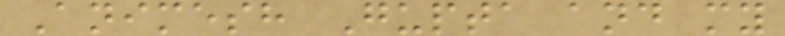Animesh Gupta and my
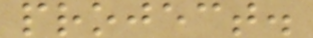project.
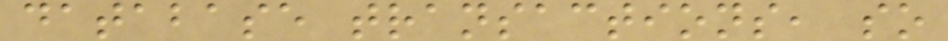database transactions, so
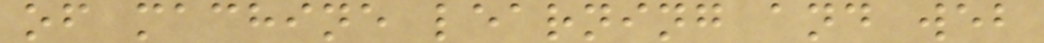of machine learning and web
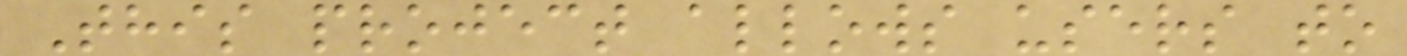This project allows users to
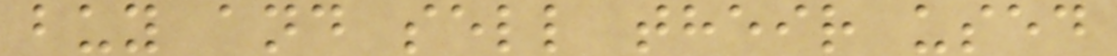buy and sell their used
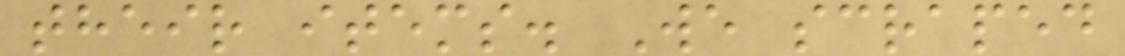their items. We scraped
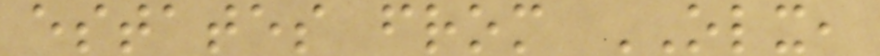estates from OLX,
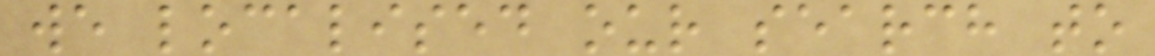we localised our search to
